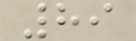89
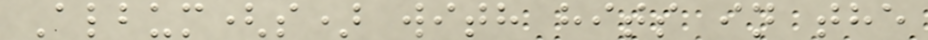Album(s) with hits in the
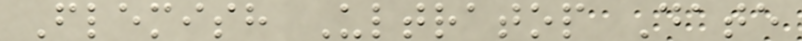Flemish Ultratop Date
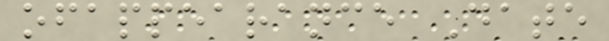ofappearance Date
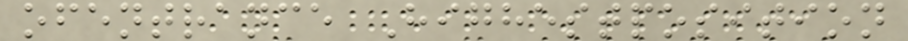ofentrance Highestposition
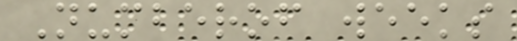Numberof weeks
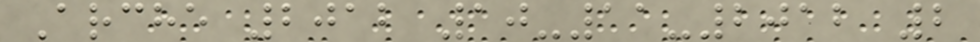Arche 2012 10-11-2012 2
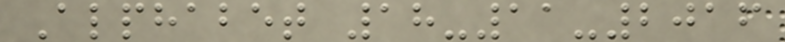Alphabet 18-11-2016
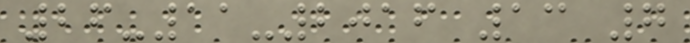26-11-2016 13 7
